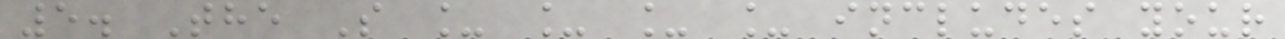5. The S _ _ _ _ includes your
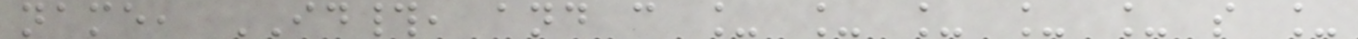name, ID#, and c _ _ _ _ _ s _
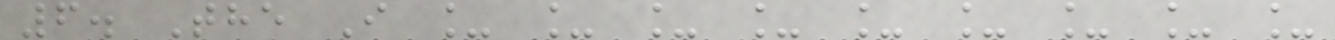6. The I _ _ _ _ _ _ _ _ _
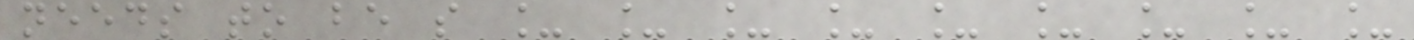needs to be s _ _ _ _ _ _ _ _ _
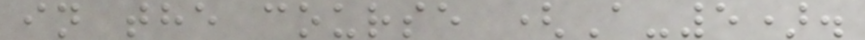in the course (A-5).
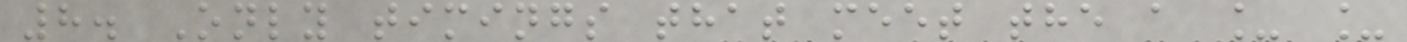8. Only timings that meet the a _ _
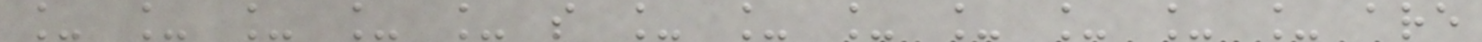_ _ _ _ _ s _ _ _ _ _ _ _ are
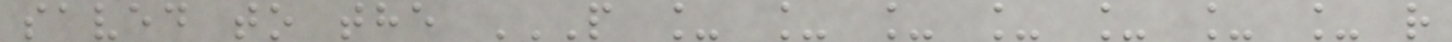saved to the P _ _ _ _ _ _ _ R
